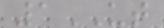1UT
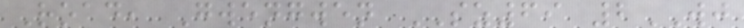Road, Gwengwen SZ69 2WJ
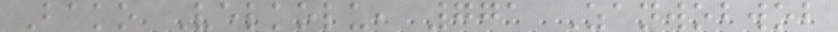Bako Velkolu, 771 Zanwobwob
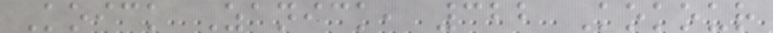Koick Zanick, 322 Kokour
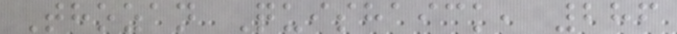Thozan Quishaick, 286
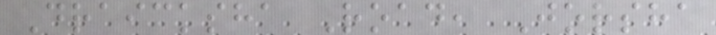Draicksha Road, Jorsha
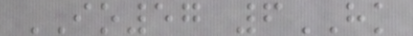IO57 6HK
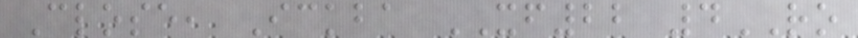Close, Ickba XF22 4RO
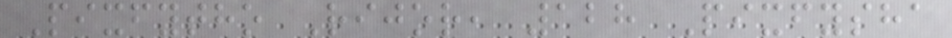Pixfytho Rijor, 128 Pixfysha
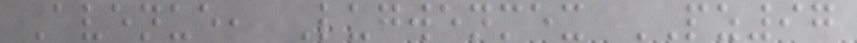Avenue, Lugwenmex PZ97
